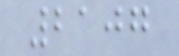2107
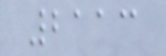2113
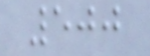500
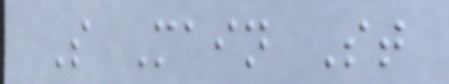S Main St
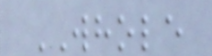WHOLE
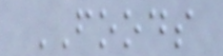FOODS
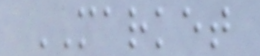MARKET
